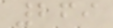269
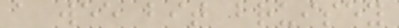a wee bit bruisey
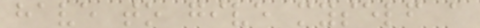have to give myself a
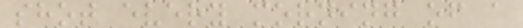shot every morning of a
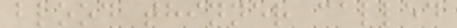blood thinner called
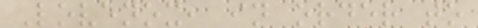Lovenox, in order to
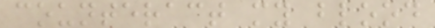counteract my blood
